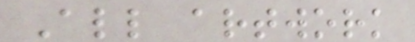All artwork
